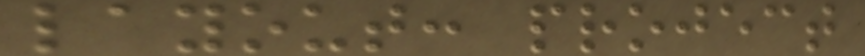layout: project
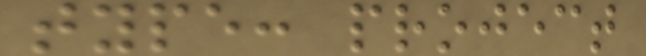type: project
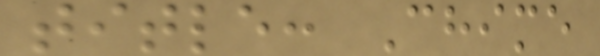title: Chime
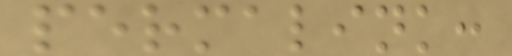permalink:
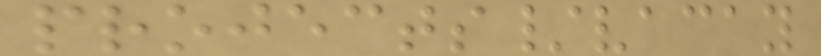projects/vacay
